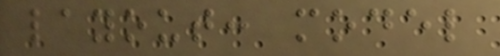layout: model
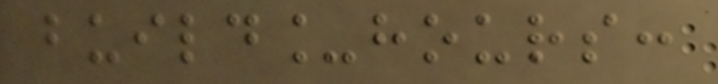build_hours:
